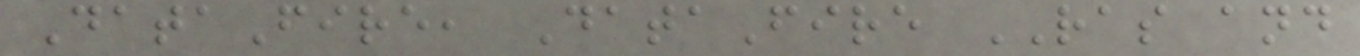DataFire, DataFire RAS and
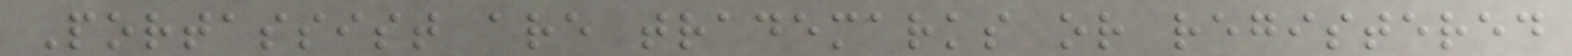Portassist are trademarks or registered
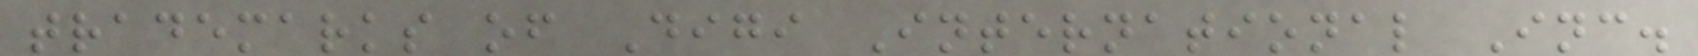trademarks of Digi International Inc.
